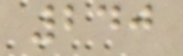240
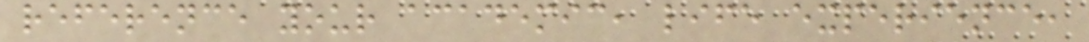reference your academic, life experience,
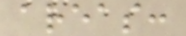areas:
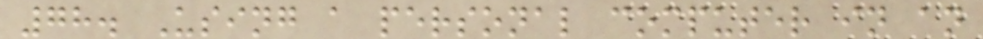78. Using a personal computer in an
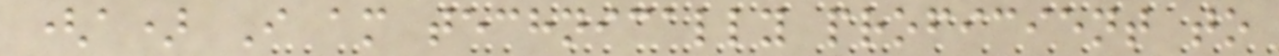(a) I am technically proficient to
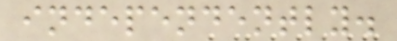independently.
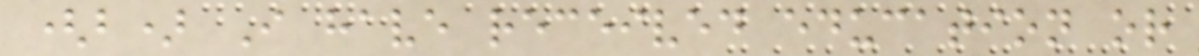(b) I have received education or
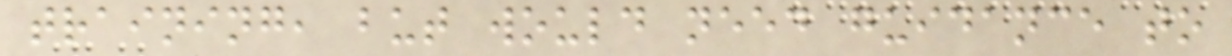training, but would need guidance to
